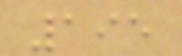195
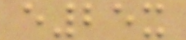e25x
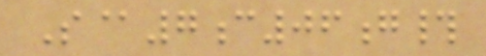S@7c06g#
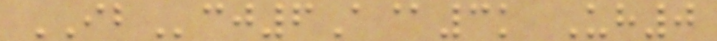IBcj6A@3k Uh0
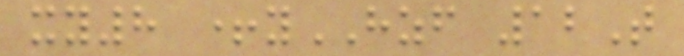xy8 +yHZF 12T
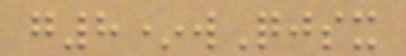g8*wQjsx
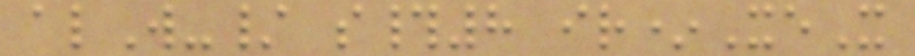alW-/ s#8 ir*XeX
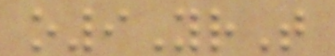o9YrT
